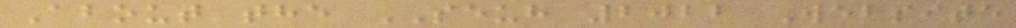About the SEUH 2022 Website
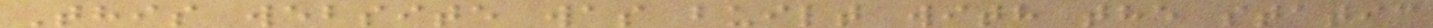This website was built with the static
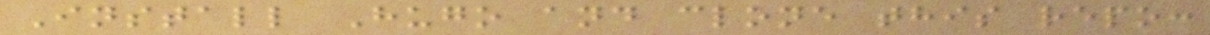Install Hugo and clone this repo:
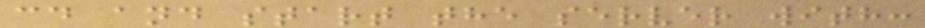cd and start the server with:
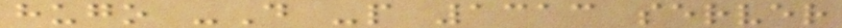hugo -D -p 1313 server
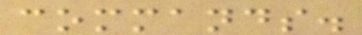commands.
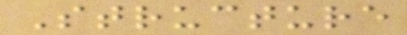Structure
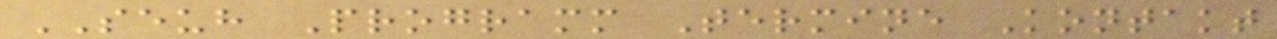SEUH Programm Termine Kontakt
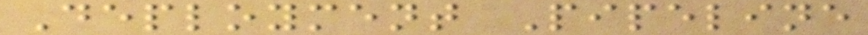Deployment Pipeline
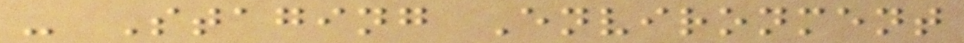- Staging Environment
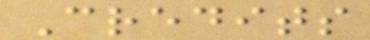Credits
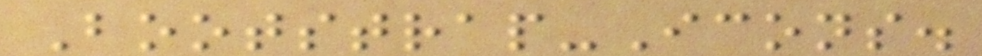Bootstrap-Icons.
